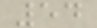54
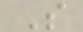S
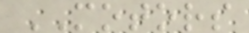MOTORS
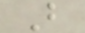B
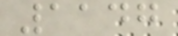1147
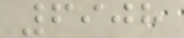6908
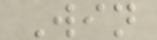Win
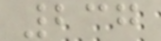237
